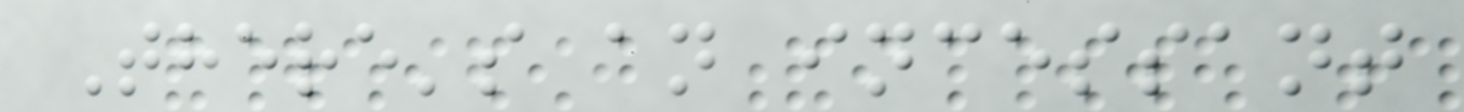There's an incessant
